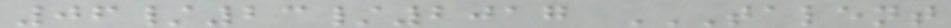06/23/2017 TALENT
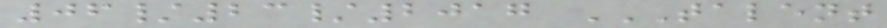06/23/2017 TALENT
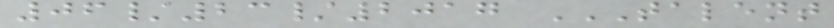06/23/2017 TALENT
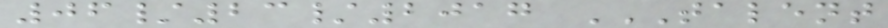06/23/2017 TALENT
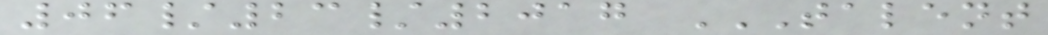06/23/2017 TALENT
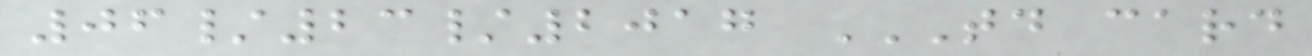06/23/2017 TD CARD
